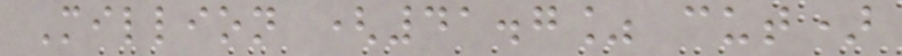Million (41.7% cut)
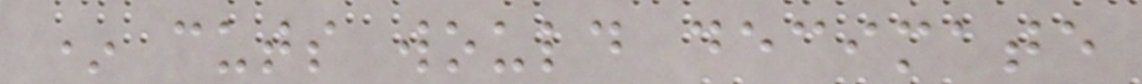* cuts would decimate
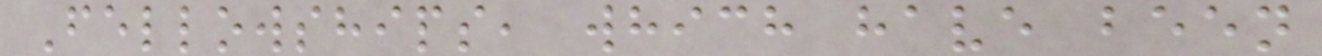Fellowships, which have been
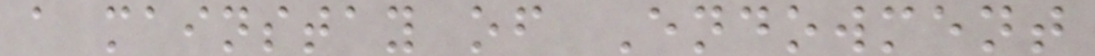a mainstay of Endowment
